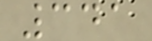341
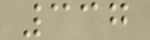337
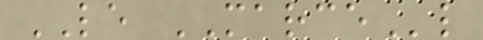LE MARCEl
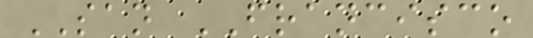SAN FRANCISCO
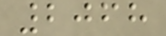2068
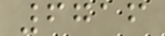6716
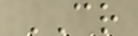CR
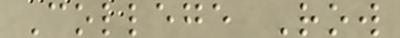College Row
